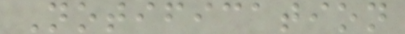Notification
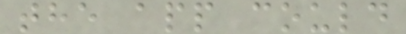the app could
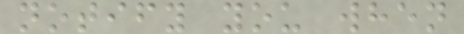notify you when
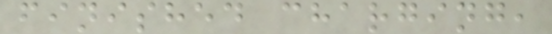finished charging,
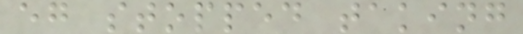eg stopped taking
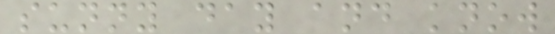sunny day and know
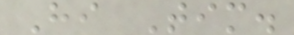Hi Tim.
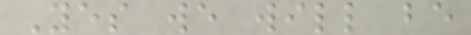Yes we will be
